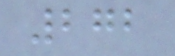272
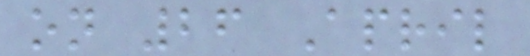on 26 April
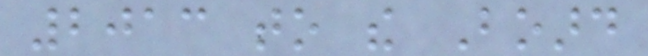2013 to the Board
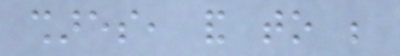shares, and to be
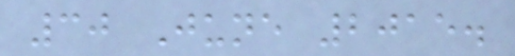30 June 2015.
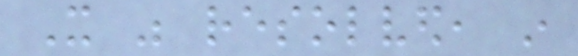It was resolved, in
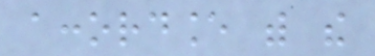accordance with the
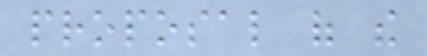proposal of the
